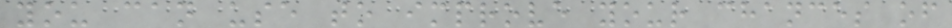you can use to improve your chances of
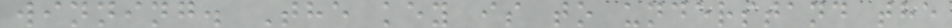winning. The key is to understand the
